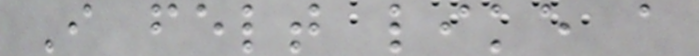I felt like a
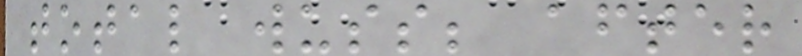total wuss; after
